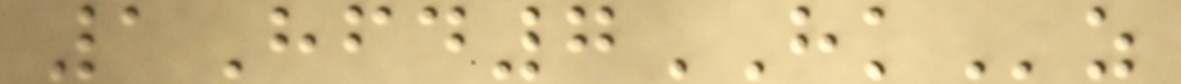1Hfd7HKz
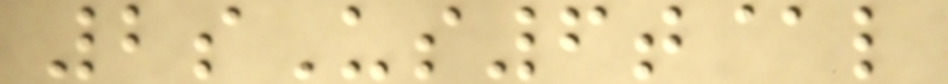2sUs6t@l
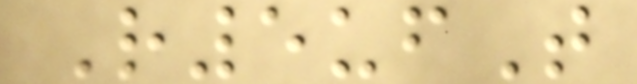R5ufT
